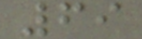69
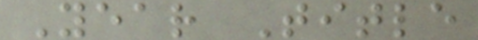Year Title
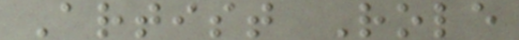Artist Role
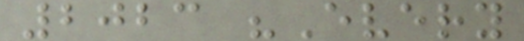2023 "Every
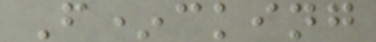F*cking
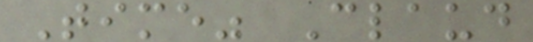Time" Claud
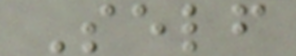Self
